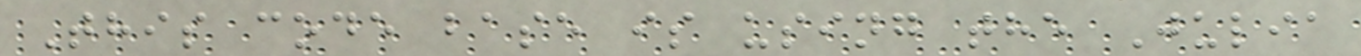This code base is using the Julia
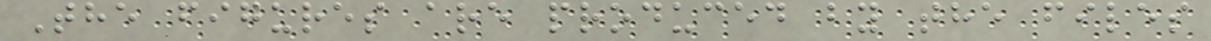The figures are produced by the files
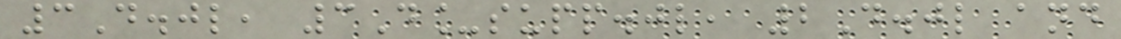3D.jl, 3D_supp.jl, 2D.jl and
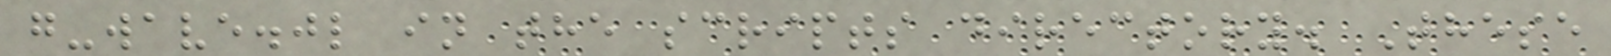g-wave.jl in the scripts directory. These
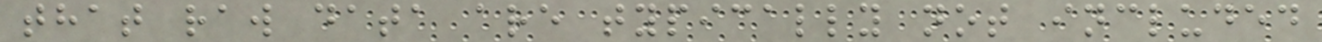that raw data are typically not included
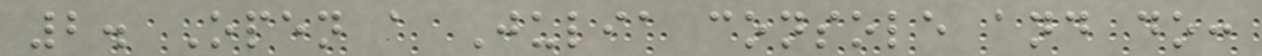2. Open a Julia console and do:
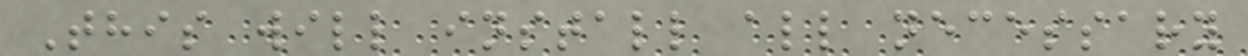This will install all necessary
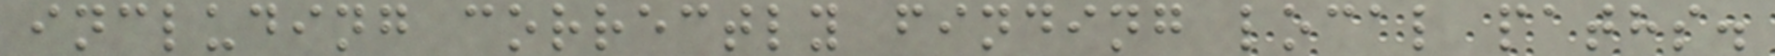including correctly finding local paths.
